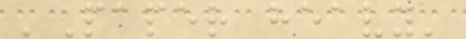'Paper heavy'
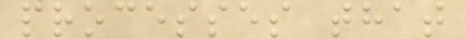processes that
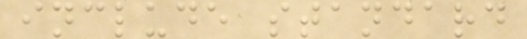include standard
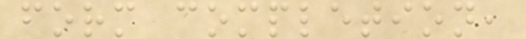form completion,
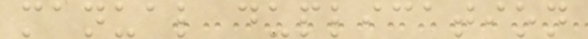manual duplication
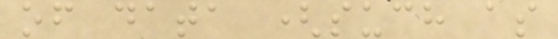of data (such as
